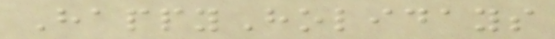HappyHolidays
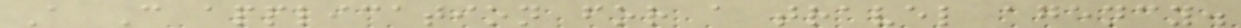A C application for a travel agency.
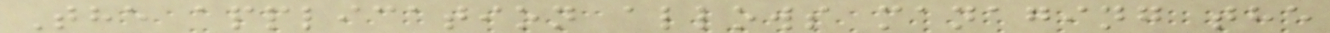The application allows managing the
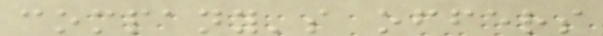company's offers
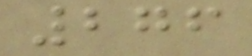276
